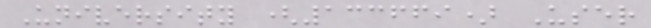University (133669) User
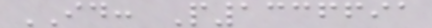ID: P1336691
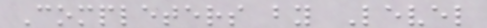Completers by Level
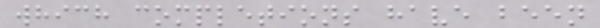which completions have been
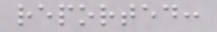reported:
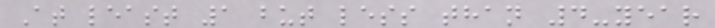At least 1 but less than 4-year
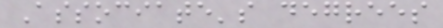Associate's degrees
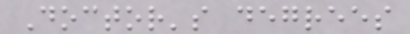Doctor's degrees
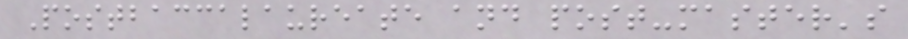Postbaccalaureate and post-master's
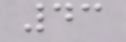43
